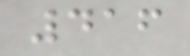416
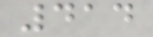414
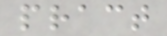pract
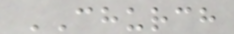CHURCH
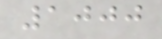1000
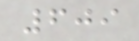609
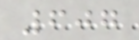607
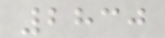2830
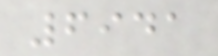6941
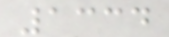1334
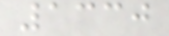1330
